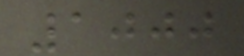1000
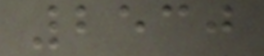2530
